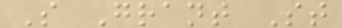S Grant St
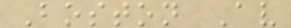Boston Av
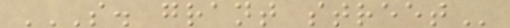S. GRANT STREET
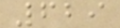629
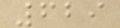629
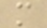m
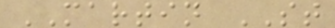MARTIN ST
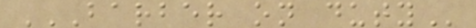BARBER ON DUTY
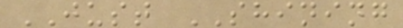JUST SHINING
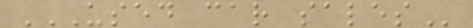USED CAR SALES
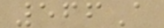566A
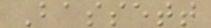Bassett
